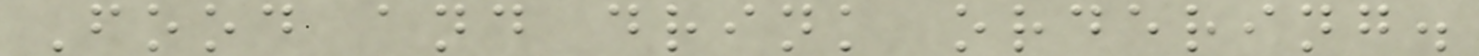Food and drink ordering.
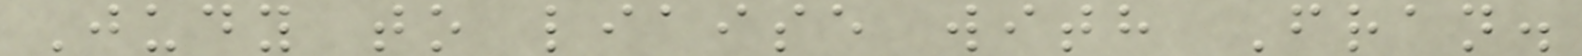Judy to liaise with Fran.
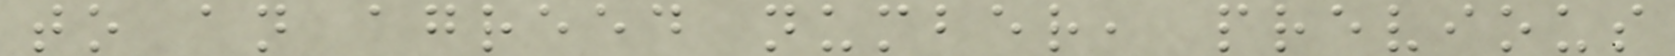to an agreed number, previous
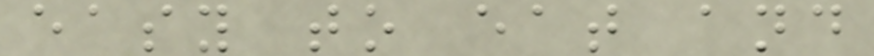easy to eat and
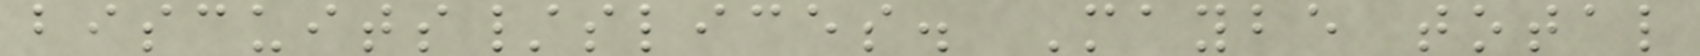biscuits/slices. Maybe total
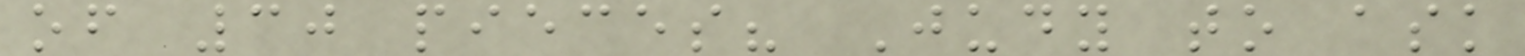of 30 pieces? Judy to ask
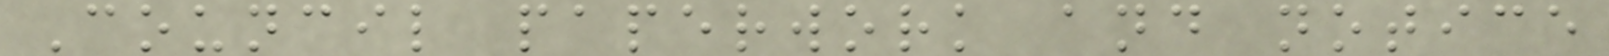Council paperwork and notice
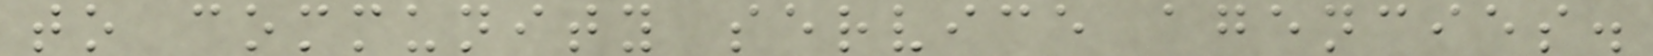to community service agencies.
